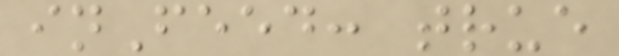inFeed: true
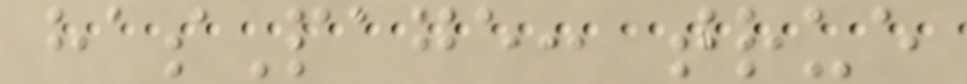hasPage: true
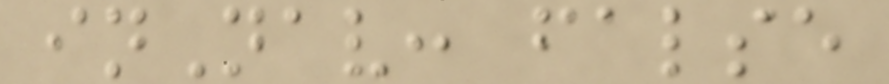inNav: false
